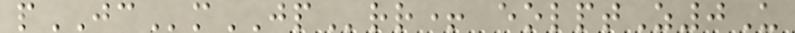pJCmJPrr+ eolptZ0U
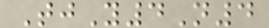TjY4N4
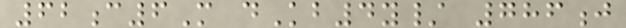62c6M dKb4y/ 786j
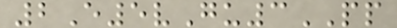2E5vGu3PP
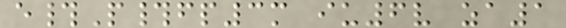e#P#fp3m iu6v za1
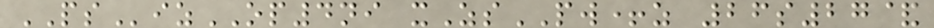PSizOP4ni xZsPW+z 26s27&
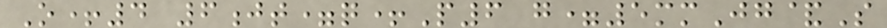O+4 6jt=q+P6 g=5mmJg&S
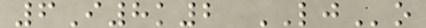6I8k2 LJo
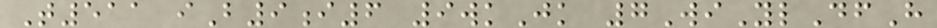T511 iB9i6 9wkJk 7WiYlDfH
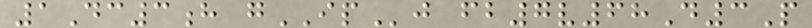1Dc3h gIPj fb7v68D3P
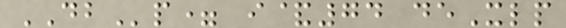DBp= i&74 deXlp
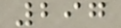297
